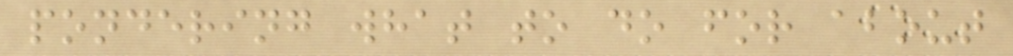pondering what to do for about
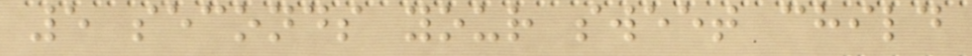5 seconds your sweet child
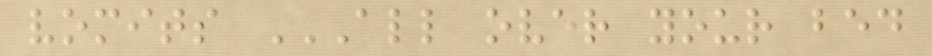vomits ALL OVER YOUR BED
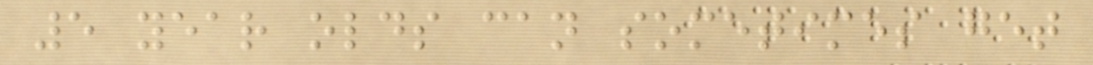5 year olds can sometimes get
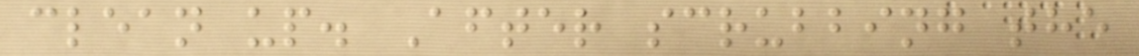clean up. After scrubbing the
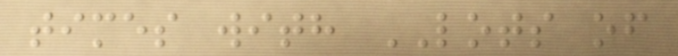times with LOTS of
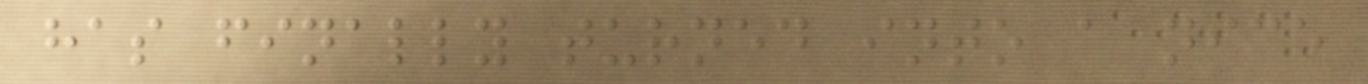has finally turned into a nice
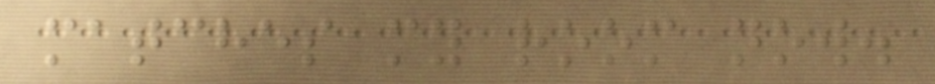matches my room now.
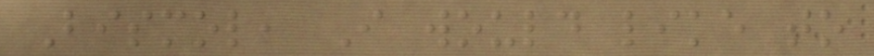Bismol, I would like to
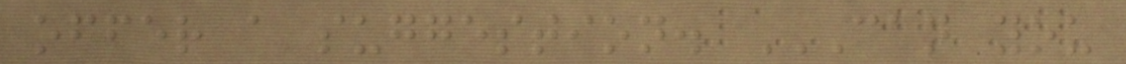offer a suggestion. CAN YOU
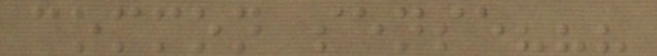common sense???
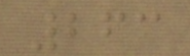263
